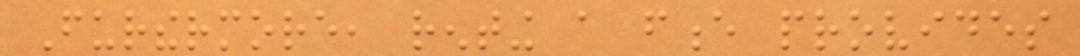Furthermore, renting a fence provides
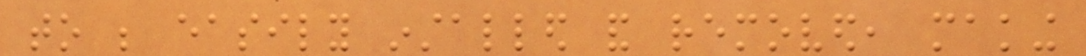to be easily installed and removed, making
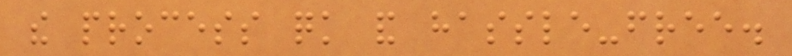the process quick and hassle-free.
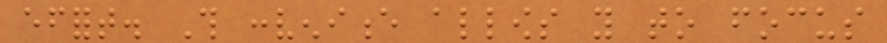effort. This convenience allows you to focus
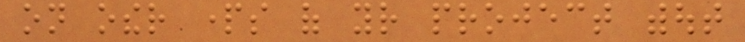on other parts of your project without
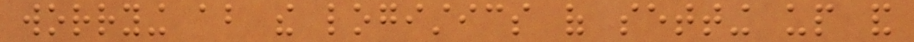worrying about the logistics of setting up and
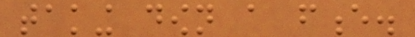taking down a fence.
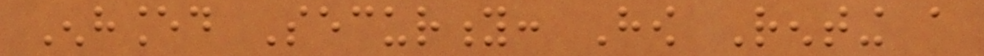Enhanced Security: How Renting a
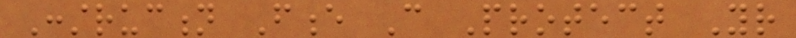Construction Fence Can Protect Your
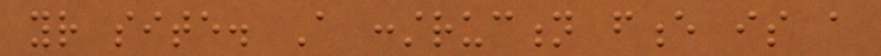your site. A construction fence is a
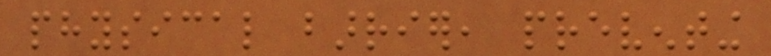physical barrier, preventing
